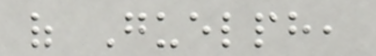of Guelph,
